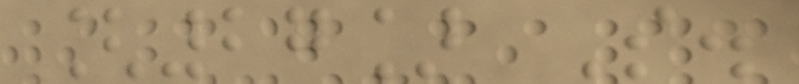[27] S.
